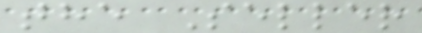the Seller
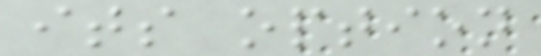its option
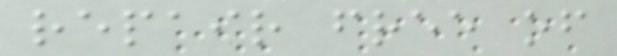repair free of
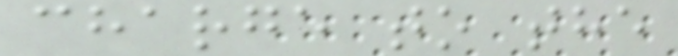charge to the
